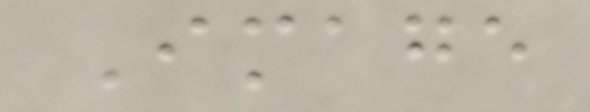Image
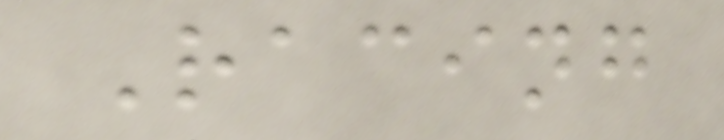Racing
